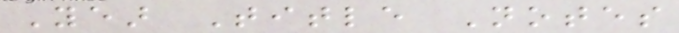Year Title Notes
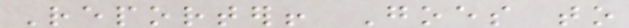Reporter! Goes to
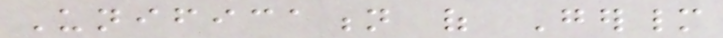Unification of Germany
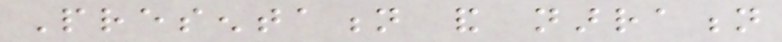Presentation and narration
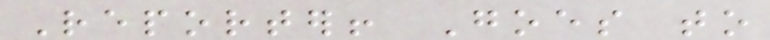Reporter! Goes to
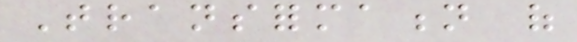Transformation of
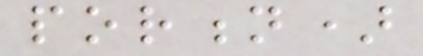portion)
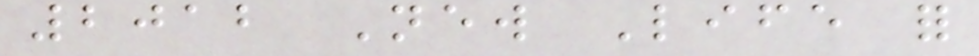2012 New Life for
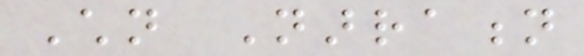Children Narration
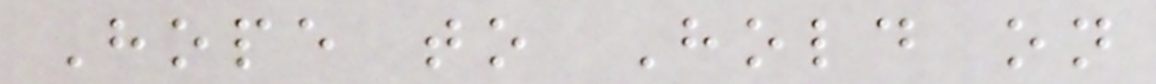Hope to Hold on
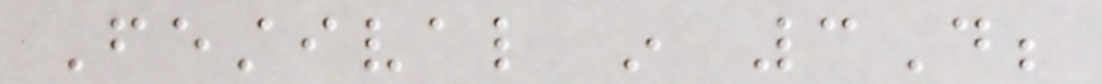Festival in 3D;
